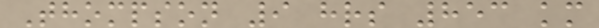Thompson 9 hrs 853 km
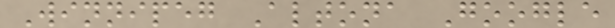Winnipeg Altona Google
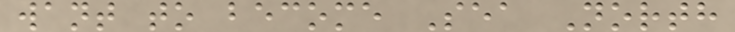want to become Sea North
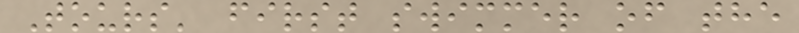Tours' first swimmer of the
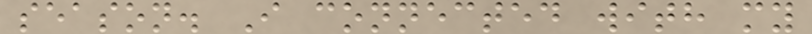season. I connected with my
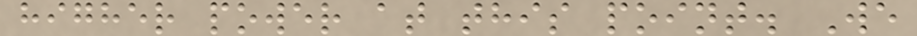higher power at this point. We
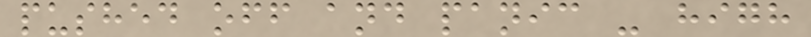pushed off and panic - high
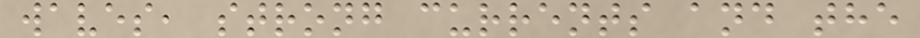waves, strong currents and the
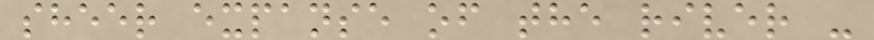sheer expanse of the river -
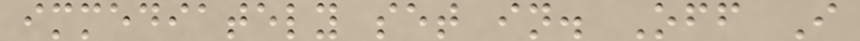immediately set in. Off I
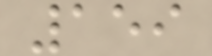159
